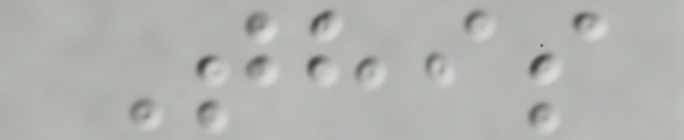This
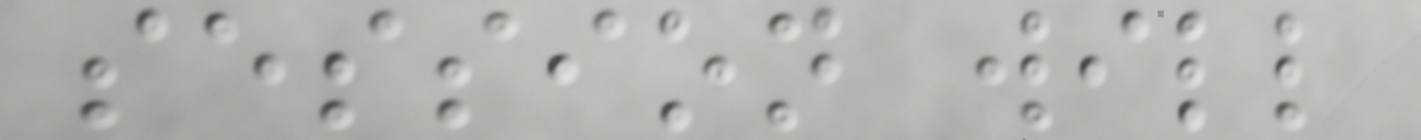session will
